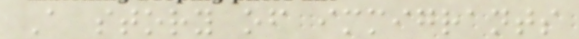A story of immigrants
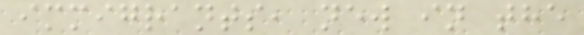immigrants, new in the
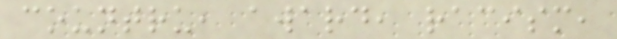countru, award, racism,
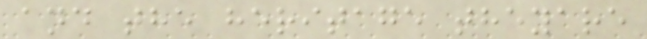and the heritage theyare
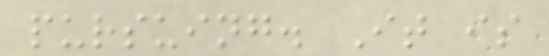pursuing. It is
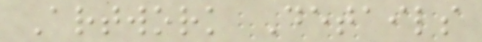Artwork Details
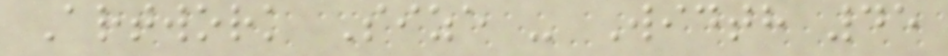Artwork Size - Width 45
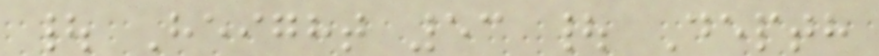| Height 53 | Depth
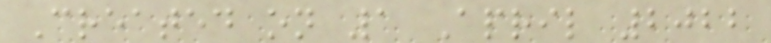Created on 1 April 2022
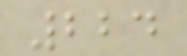224
